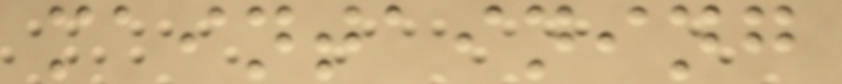maintaining
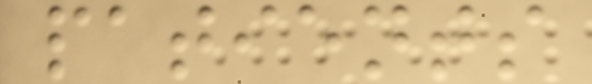patients
